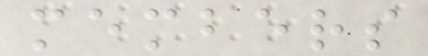members
